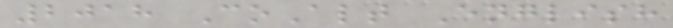2018 CoAlt English
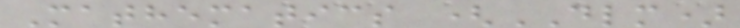Mathematics (DLM)
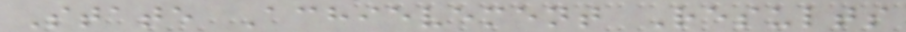State Achievement Results
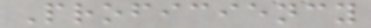Proficiency
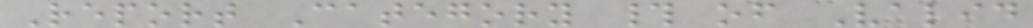Report Category # of Valid
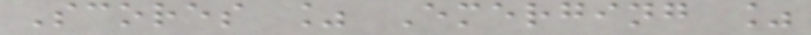Scores % Emerging %
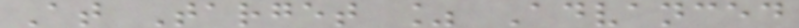At Target % Advanced
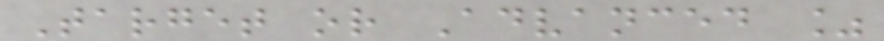Target or Advanced %
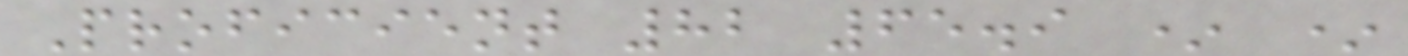Proficient 82 65.9 * *
